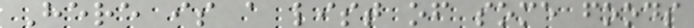Here is a list of some foods
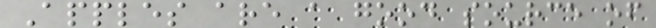Apples are a good source of
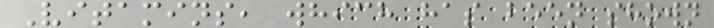Vitamins, which has been shown
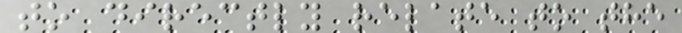to directly relate to the
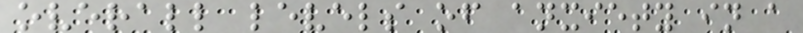overall levels of anxiety in a
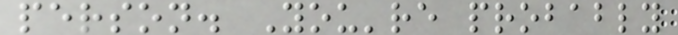person. You're probably
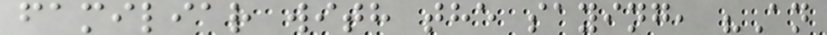familiar with the saying, "An
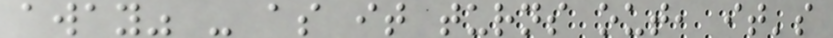away" - as it turns out, it's
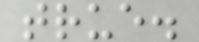true.
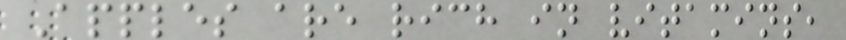Apples are rich in vitamins,
